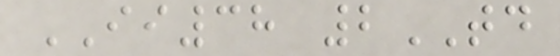II38 2TD
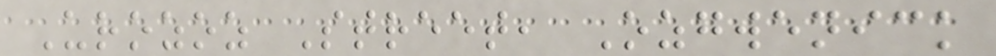Urozoz Street, Ozgwenick
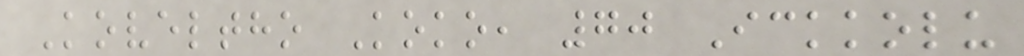Koveltho Koko, 70 Ickkolu
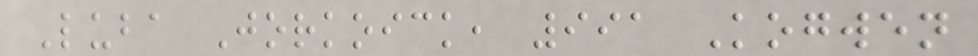Luba Jorkoick, 991 Kogwen
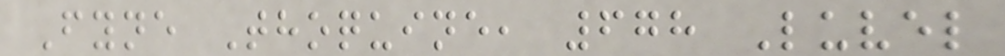Fyne Thoquine, 678 Luvel
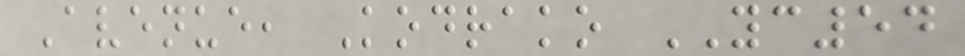Avenue, Kodrako YC54
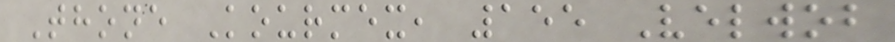Thone Kourmex, 155 Velwob
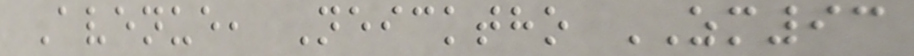Avenue, Neicktho ZM93
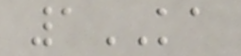1KA
